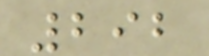292
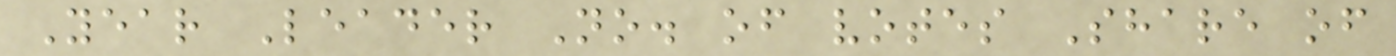Year Leader No. of votes Share of
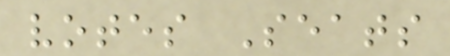votes Seats
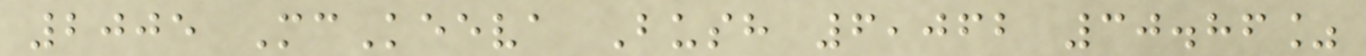2005 McKeeva Bush 6,062 30.86%
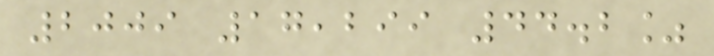2009 17,299 44.2%
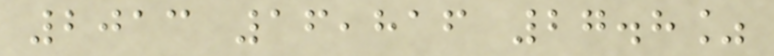2013 16,816 27.8%
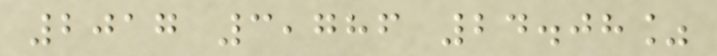2017 3,786 24.08%
